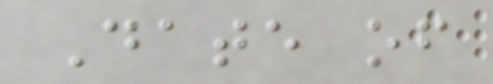Date of
